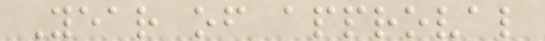Year of approval
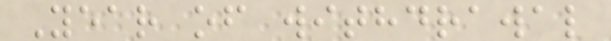Year of withdrawal
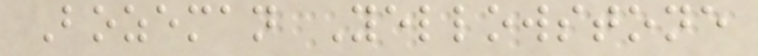Bozeman Yellowstone
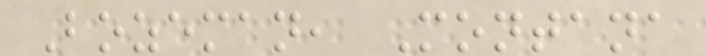Bozeman, Montana
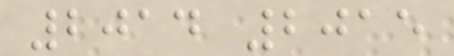2014 2015
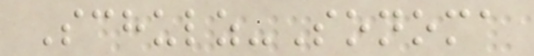Schulz-Sonoma
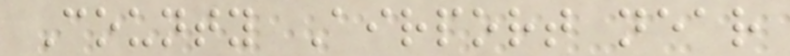County Airport near
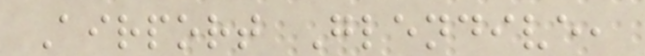Airport Glendive,
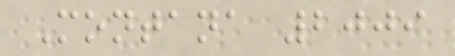Montana 2009
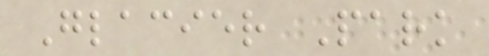Glacier Park
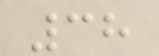38
